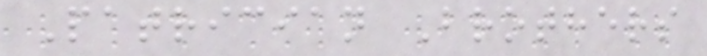Patrician Brothers
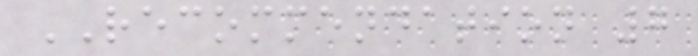RECOMMENDATION 7
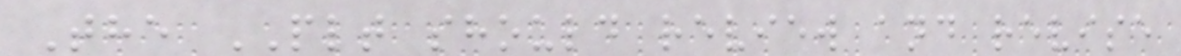The PLT should review and revise
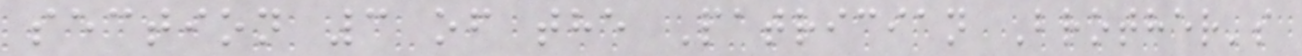section 3 of the Patrician Brother's
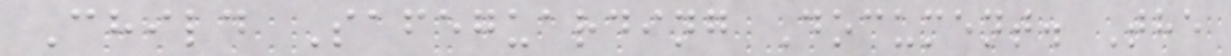Child Safeguarding Document. The
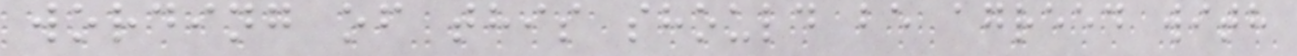wording of this should be agreed with
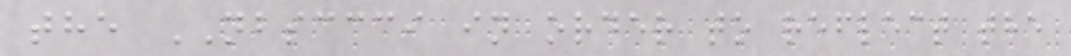the NBSCCCI in order to reflect the
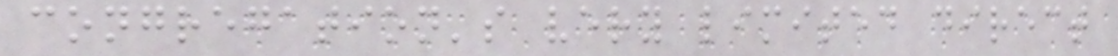congregation's very limited direct
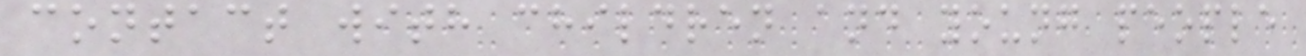contact with children and young people
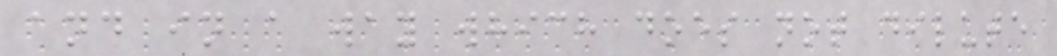and in a way which does not dilute
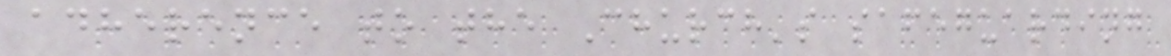adherence to the Church's safeguarding
